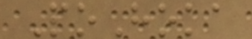PoHoka
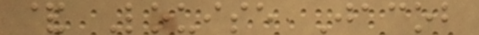& Louise Jacob
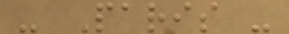- Paris -
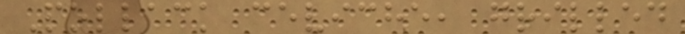Pollack ceviche, grilled
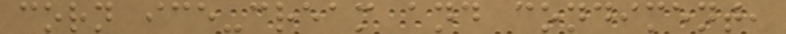corn ice-cream and condiment,
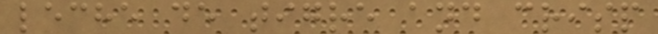leche de tigre and crisp
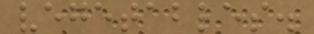vegetables.
